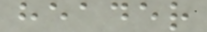header
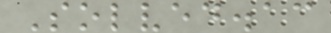Solved.ac
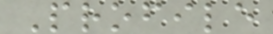Profile
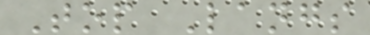Top Langs
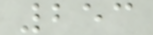253
